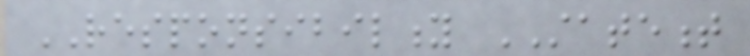RESPONSIBILITY STATEMENT
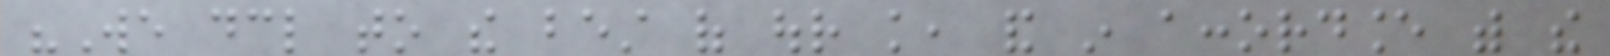"We declare to the best of our knowledge, and in accordance with the
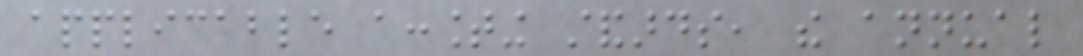applicable accounting standards, the annual
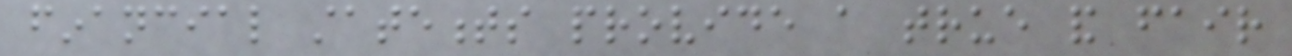financial statements provide a true and fair
